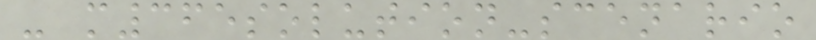- m365solution-scenario
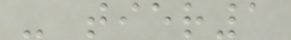- tier1
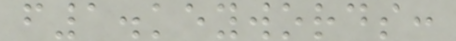f1.keywords:
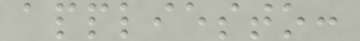appliesto:
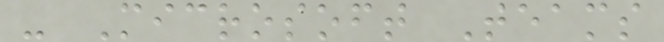- Microsoft Teams
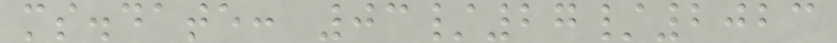ms.date: 03/27/2023
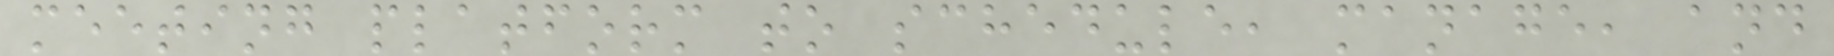meeting platform to schedule, manage, and
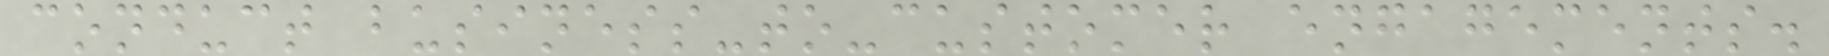conduct business-to-customer engagements.
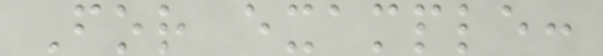For example:
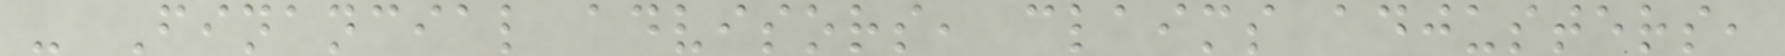- Financial advisors, claims adjusters,
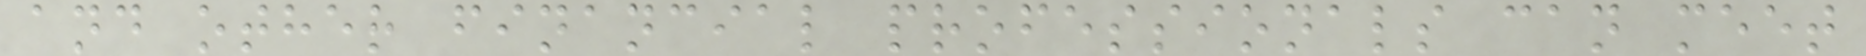and other financial professionals can meet
